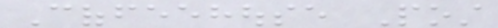Coffeehouse Post
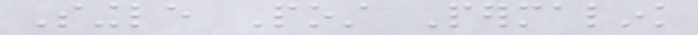Single Post Permalink
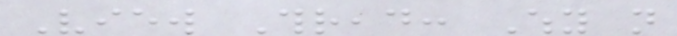View Thread: Why not
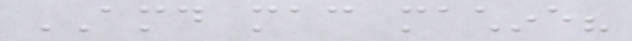AMD mac machine?
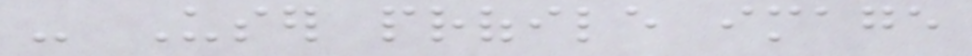- User profile image
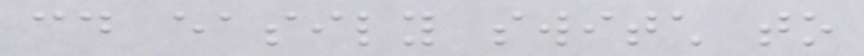could easily switch to
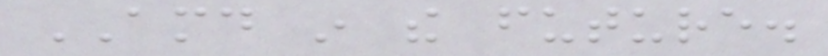AMD in the future.
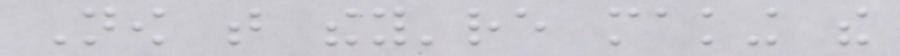Now that they're making the
